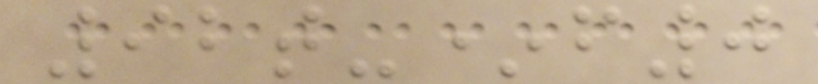92t-*f0
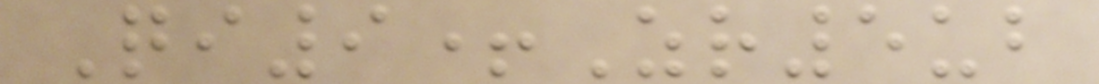Qi9+Zr5ub
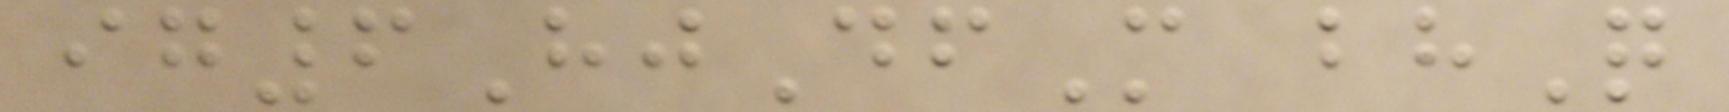ig6HjDfM bhQ
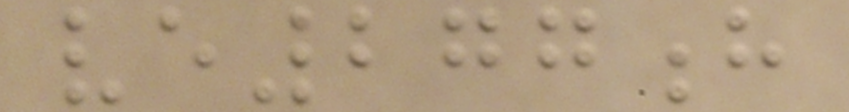ve277h
